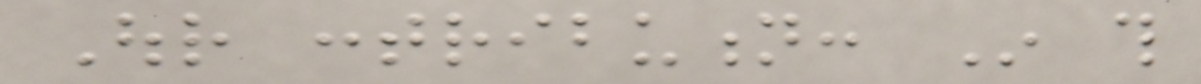Our contribution: In this
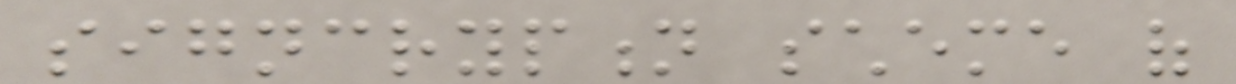signcryption scheme of
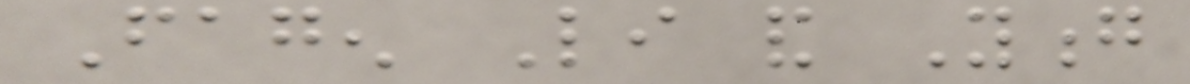Fagen Li and Yong
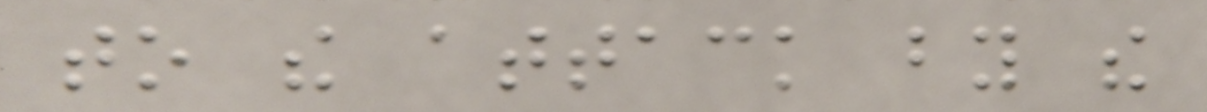to the attack by the
